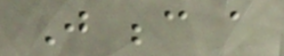Just because a
